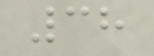38
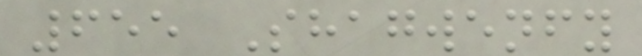655 Shagwenfy
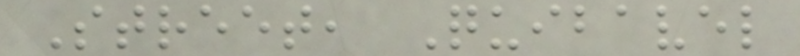Street, Quibavel
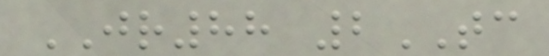JR88 2TC
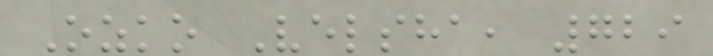Ozko Velsha, 729
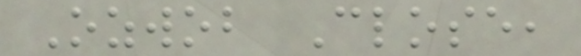Ozwob Close,
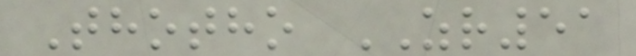Thotho ZR51
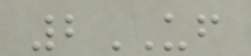2UF
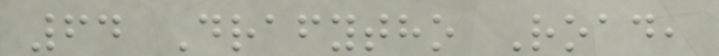64 Drafytho Road,
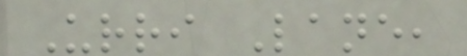Urri Lane,
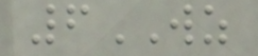6WZ
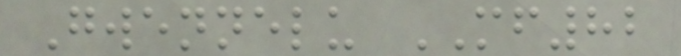Gwennelu MF82
